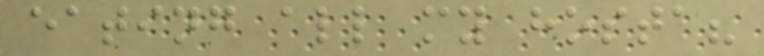eating all my hosta?
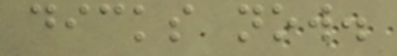dicks now.
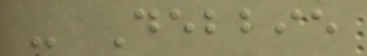- Debbie
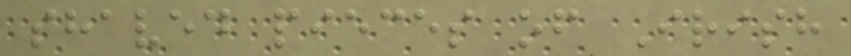shaved pieces of Irish
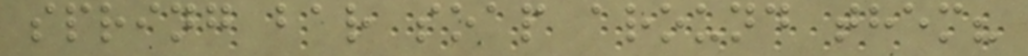spring bar soap around them?
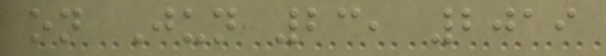on Jun 23, 2019
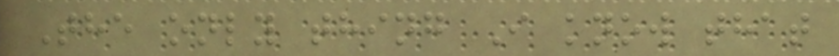The only thing I know that
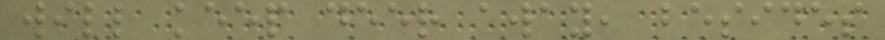will keep deer away, besides
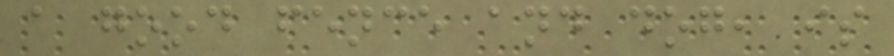a good fence and dog, is
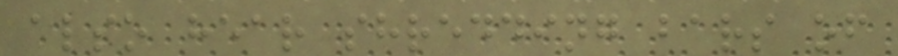also hear shredding bars of
